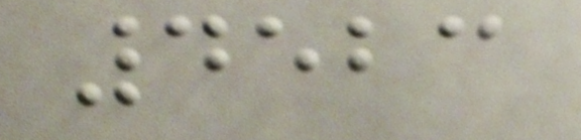4523
